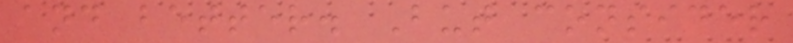and better. But consider
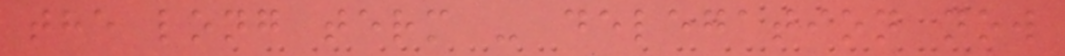the long term - delegation now
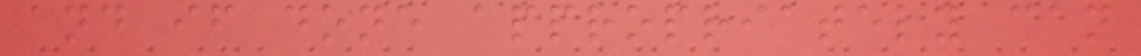and if done appropriately can
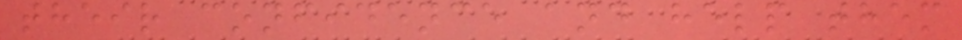their confidence and help them
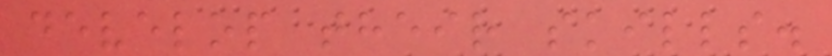develop their skills.
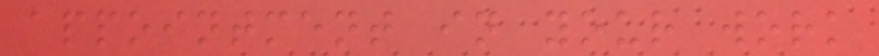appointment in your work
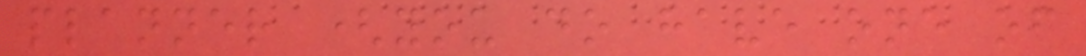planner (you do have one of
